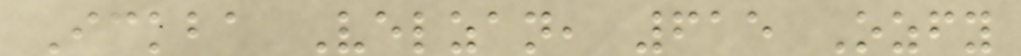Ickba Velzan, 615 Ozfy
